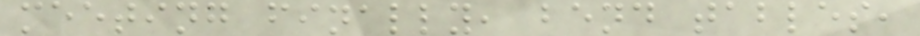meeting finally, bend tables,
